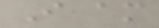I am
